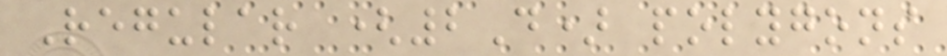Regular (2D) polygons
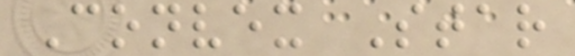Convex Star
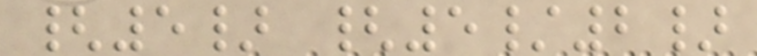{5} {5/2}
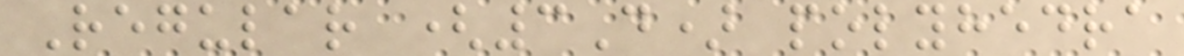Regular (3D) polyhedra
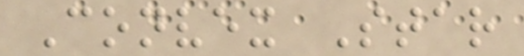Convex Star
